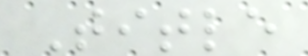Title
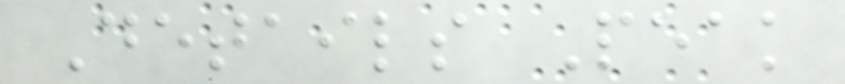Details Peak
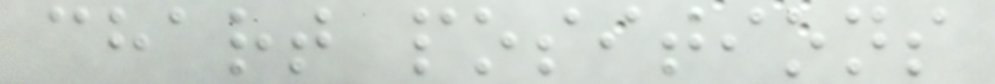chart positions
